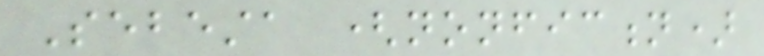Sebesta (nonfiction)
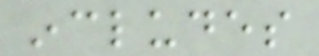includes
